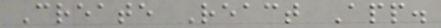Create React App.
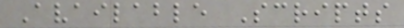Available Scripts
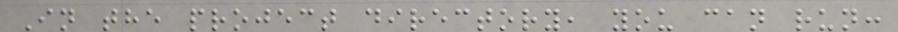In the project directory, you can run:
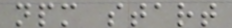npm start
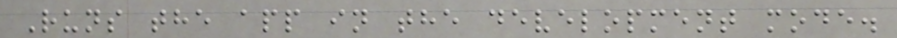Runs the app in the development mode.
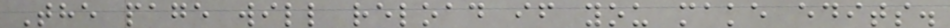The page will reload if you make edits.
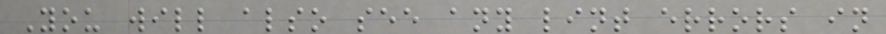You will also see any lint errors in
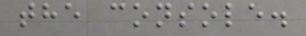the console.
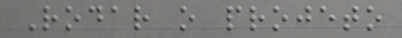Rodar o projeto
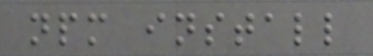npm install
